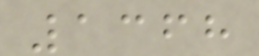1368
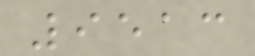9513
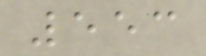553
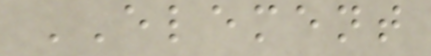ELEMENT
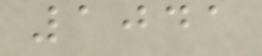1041
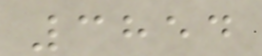3854
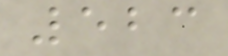523
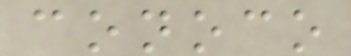conoco
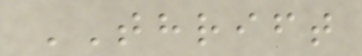THRIFT
